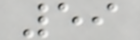59
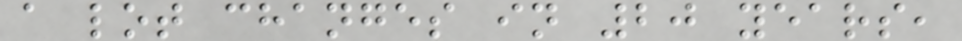a lot changes in 20 years,
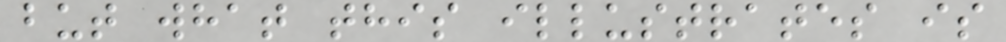but what this illustrates is
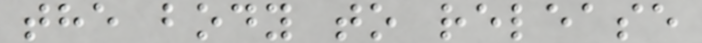the body to release
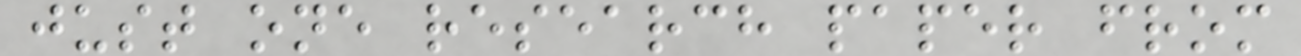just one research paper from
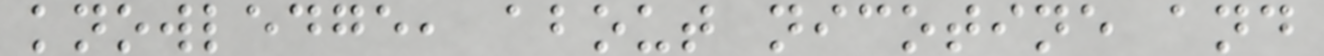knowledge, about nicotine and
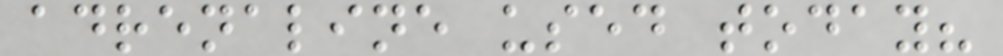adrenaline used today?
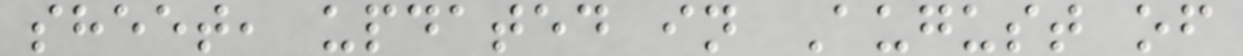sheet, updated in August of
